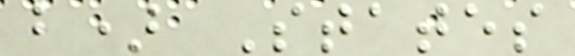b) States
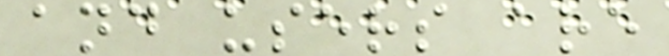and users are
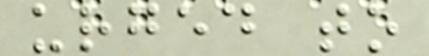urged to
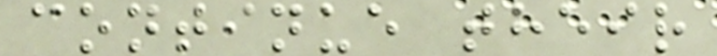continue their
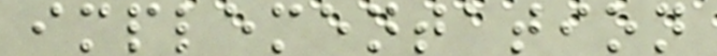implementation
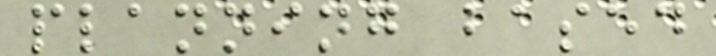planning based
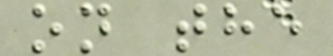on the
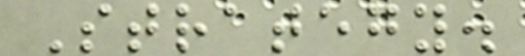Strategy.
